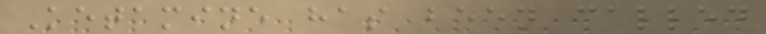Ketamine has been called
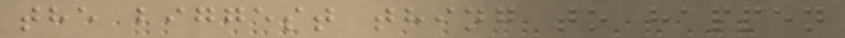the biggest thing to happen
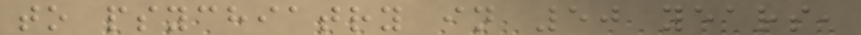to psychiatry in 50 years,
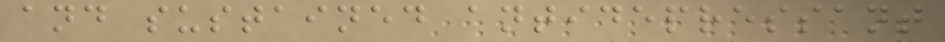and sustained antidepressant
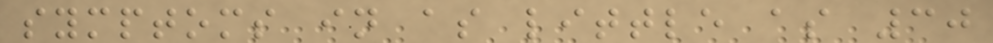symptoms in as little as 30
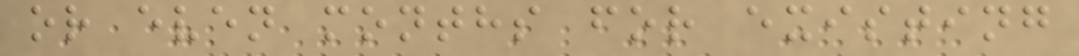or even months for existing
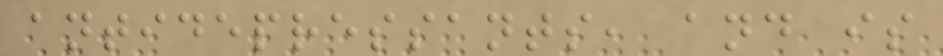antidepressants, and is
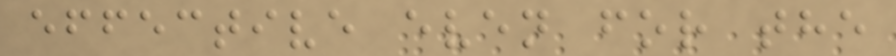effective even for the
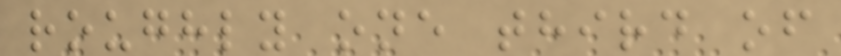roughly one third of
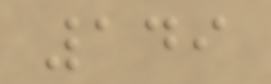149
